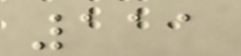111
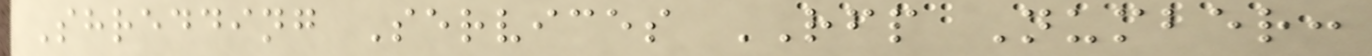Shredding Services RFP Number:
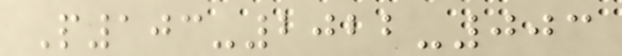P103-2022-003
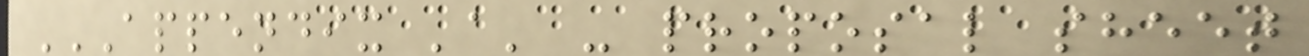APPENDIX 'A' - PROPOSAL SHEET
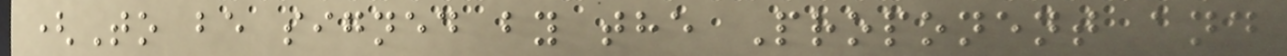(To be signed by the Proponent and
